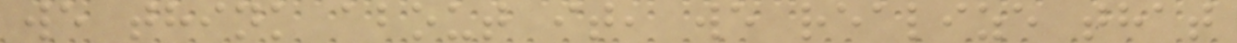we think about it, we realize that
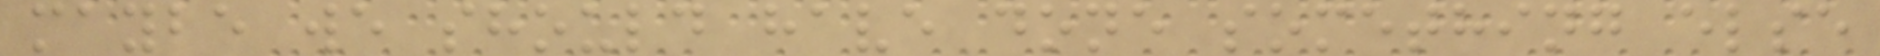maybe we should have done something else
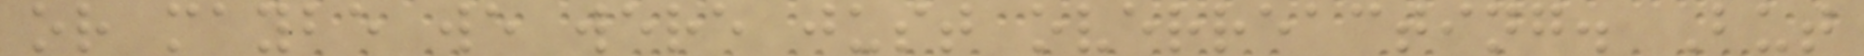or maybe we were just overreacting. But
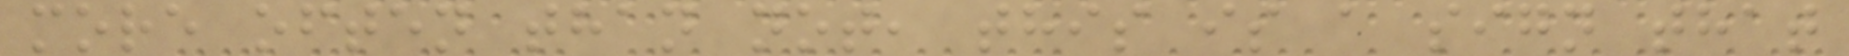more often than not, this is a sign that
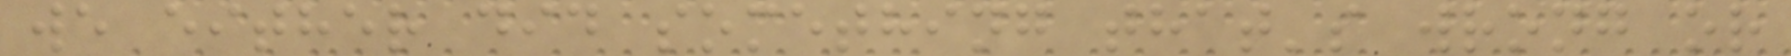we either did something that's wrong or
